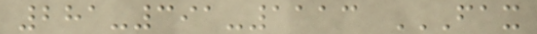281-391-1113 FAX
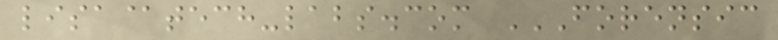lisa@tech-labs.com FORENSIC
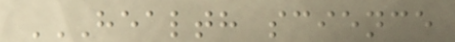HEALTH SCIENCE
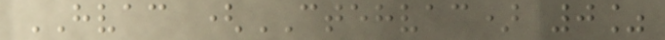HVAC (CTEHVAC) 0%
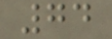74
